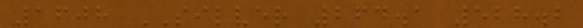1608 SILVER 264.1 528.2
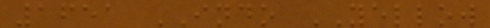1651 INDO YELLOW
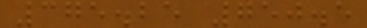375.25 750.5
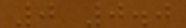0 0.0
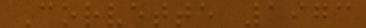Corvette 1973
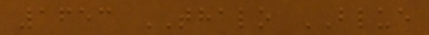1653 THALO BLUE
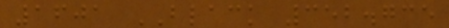1601 BLACK 352.735
